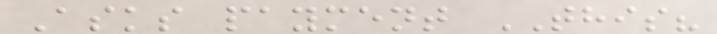Asks payment THIS?
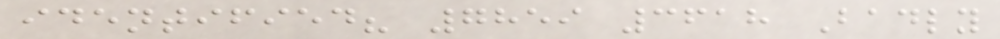identified? 7859 3618 Badly
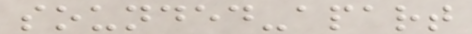sounded-apart
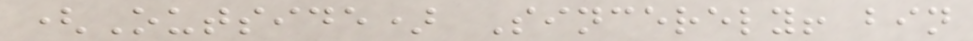(Outside) Sincerely! bin
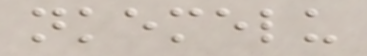nkemelu
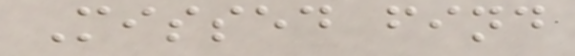Missed find
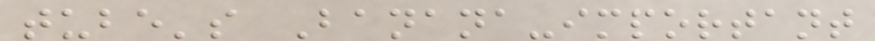tube's Banana-important
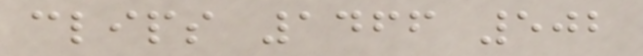clips 1466 502
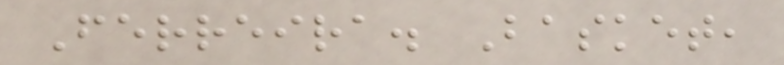Ferreira. Basket,
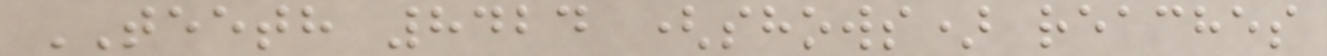TEETH 8424 (shows) reaches
